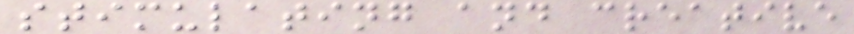stimulating and creative
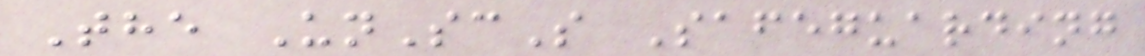The UnScS Safeguarding
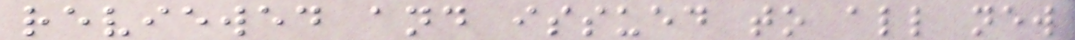reviewed and issued to all new
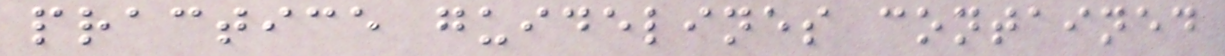practice guidelines contained
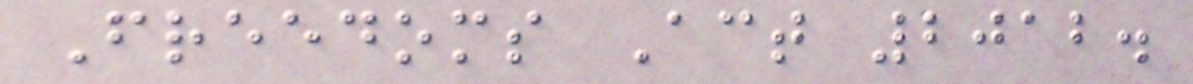Freedoms Act 2012.
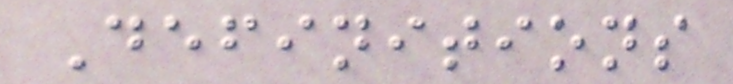Definitions
